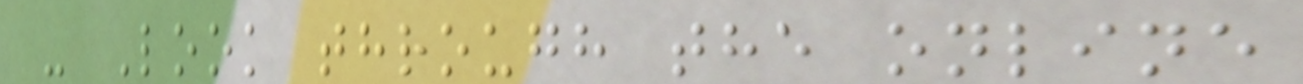- Look through the online
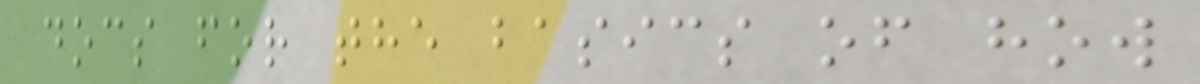docs for the basics of how
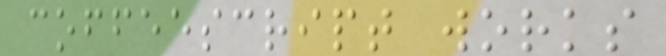coffeescript works
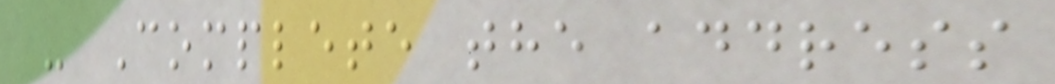- Complete the address
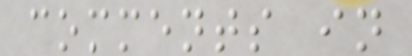comments in
